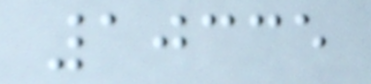10335
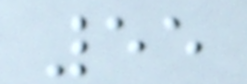55
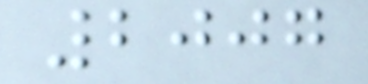2007
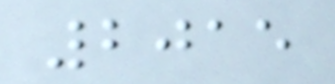2015
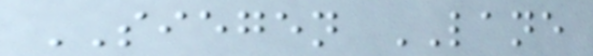SIEGEN LANE
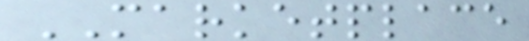MARKETPLACE
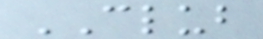CLUB
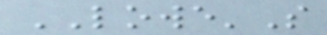LOWE'S
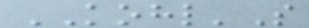KOHL'S
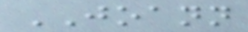JOANN
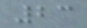23
